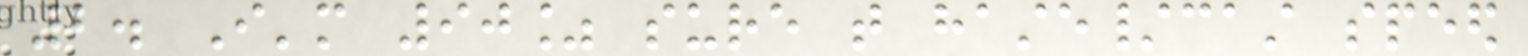2. I'm 90% sure that haste/cast speed
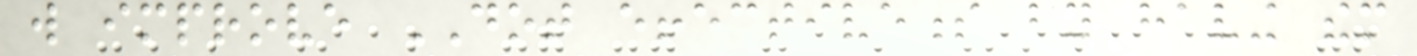will improve DOT effectiveness by having them
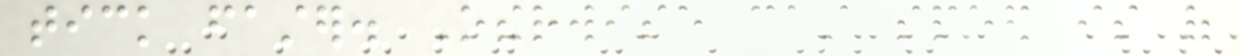tick faster. Otherwise cast speed is of
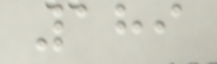189
